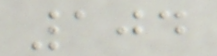104
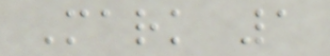Mark 1
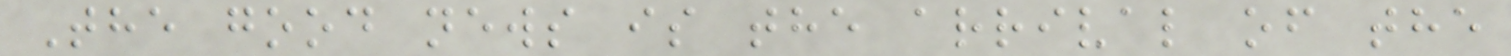The good news is the arrival of the
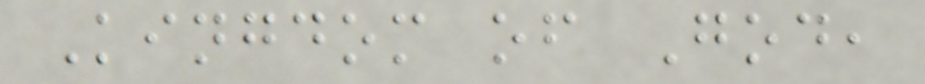Kingdom of God,
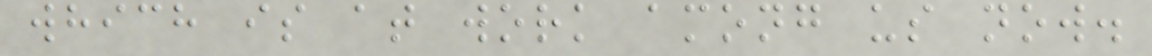which is at work among us now.
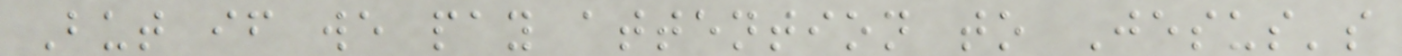But if we pay attention to Jesus's
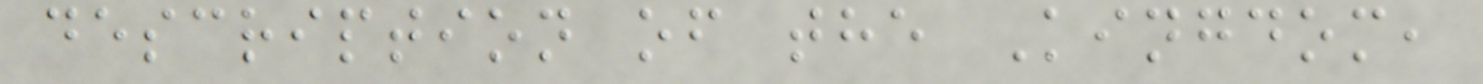description of the Kingdom,
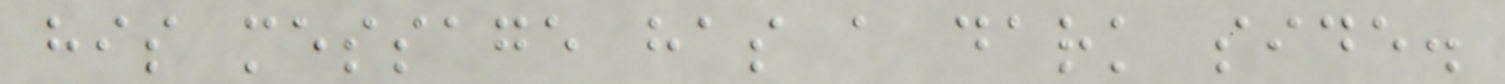his message has a dark side.
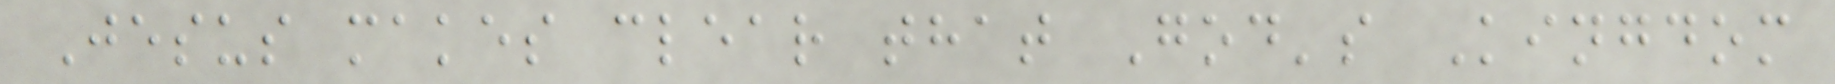Jesus makes clear that God's Kingdom
